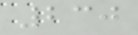230
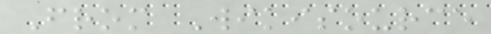From Wikisource
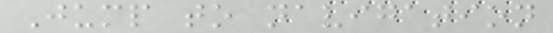Jump to navigation
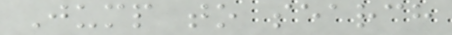Jump to search
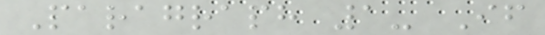Paragraph 1- If
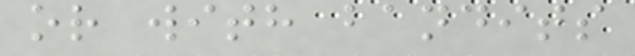or with bandits
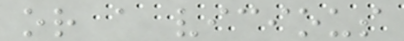or a vicious
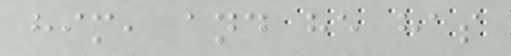him, and he has
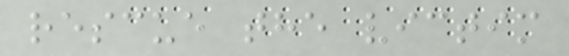rescue the victim
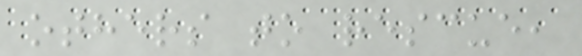others to rescue,
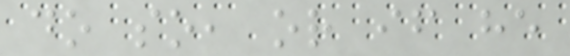do so, or if he
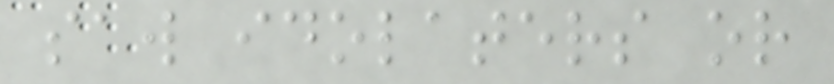saw idolaters or
